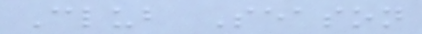Club Season
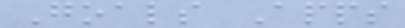Goals Apps
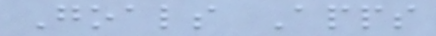Goals Apps
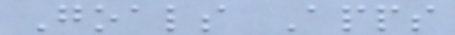Goals Apps
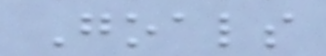Goals
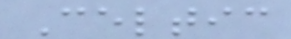Celtic
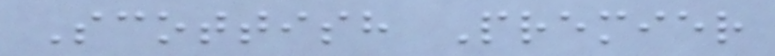Scottish Premier
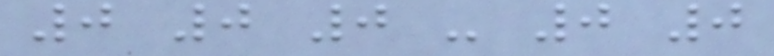0 0 0 - 0 0
